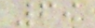69
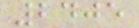2405
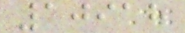10918
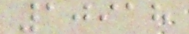10918
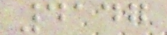4147
